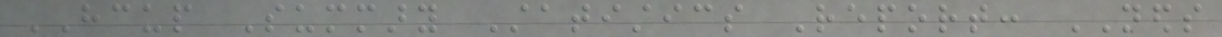HCUP Summary Statistics Report: NEDS
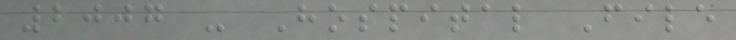2007 - Hospital File
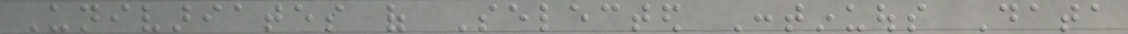Univariates of Selected Continuous Data
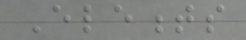Elements
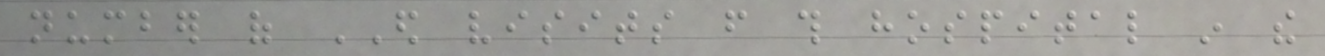number of ED visits from this hospital in the
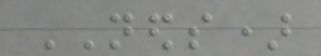NEDS)
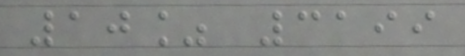10% 3199
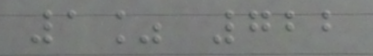1% 722
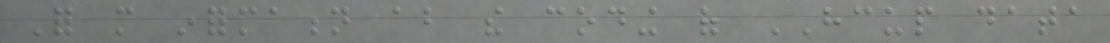For more information about the coding of HCUP data
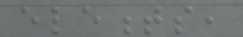elements,
